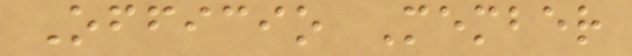Officio Member
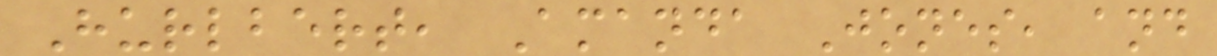Hurlbert, Amanda Jones, and
